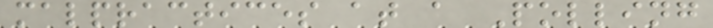malpractices at a Polling
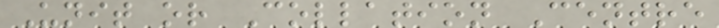Unit or Collation Centre
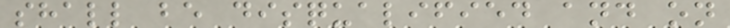shall be disqualified and on
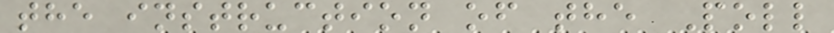the instruction of the Poll
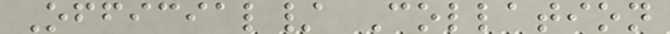Official/ Collation
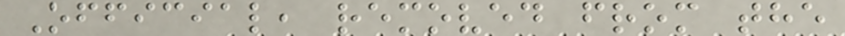Official, removed from the
